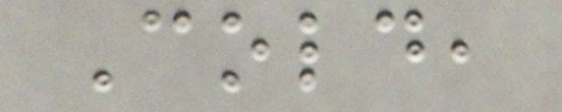Cold,
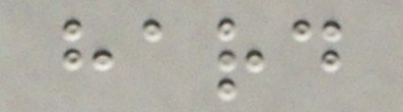hard
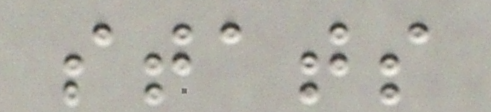stats
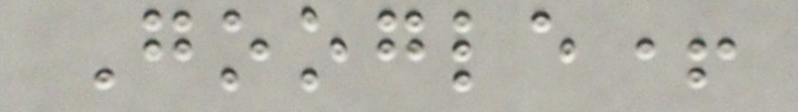Google+
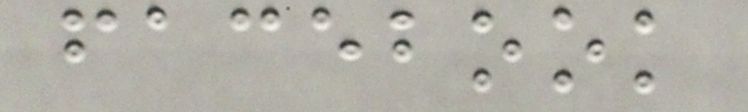facebook
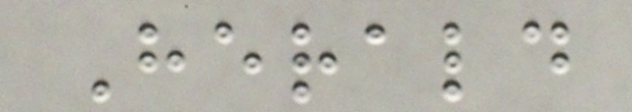Herald
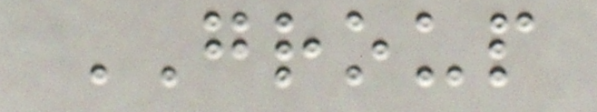GROUP
